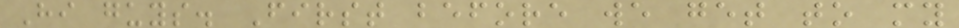Hi guys. First before we get to my
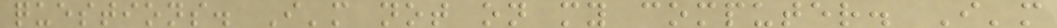questions. I'm not on my computer. I'm
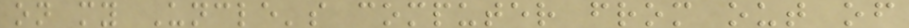on my Uncle's computer from out of
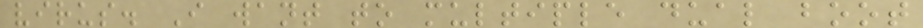virus. I want to multiple dual boot
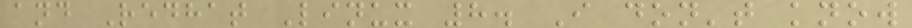and Redhat Linux 8. I don't know
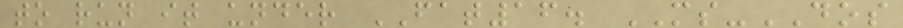to run it under FAT16. MS-DOS
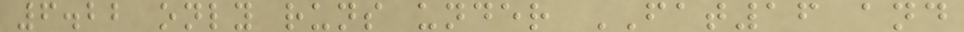6.22 only runs under FAT16 and
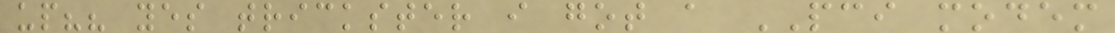up?? yes trickster i got a PCI modem
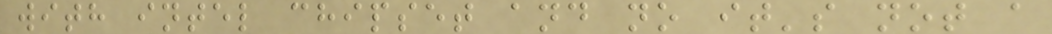with intel chipset and no it's not a
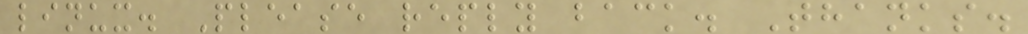linux. Please reply back. Thanks.
